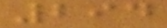294
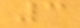3
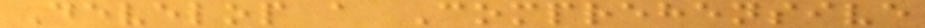Develop a Comprehensive
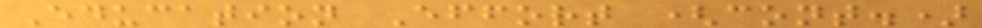Education Effort (cont.)
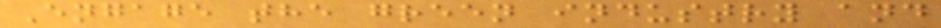Engage the green industry and
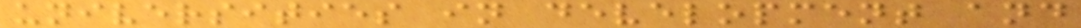universities in development and
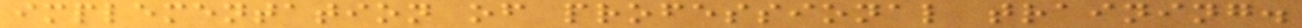implementation of professional training.
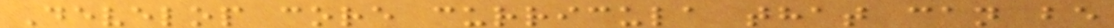Develop core curricula that can be
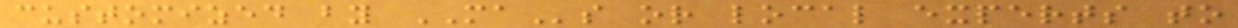customized by MAs or local experts to
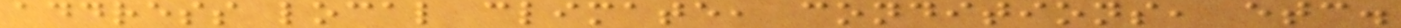address local climate, conditions, etc.
